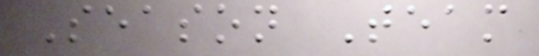Season Team
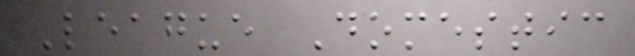League Domestic
